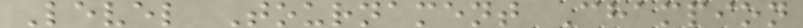Level Tournament Champion
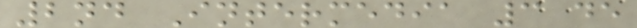2nd Intermedia 3 de
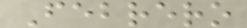Febrero
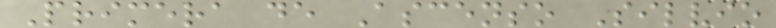Primera de Ascenso Silvio
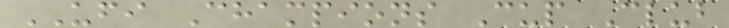UFI Champions Cup Club
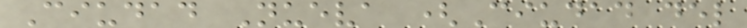Ciudad Nueva (Ciudad del
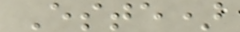Este)
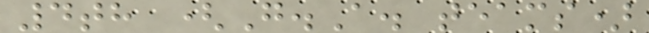4th (G.A. teams)
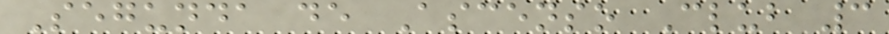Segunda de Ascenso Club 3
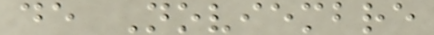de Noviembre
